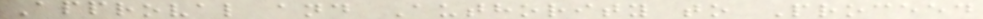Approval and Authority to Proceed
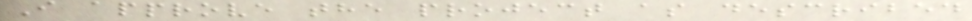I approve the project as described
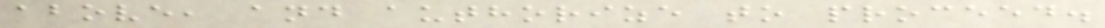above, and authorize to proceed.
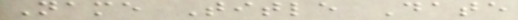Name Title Date
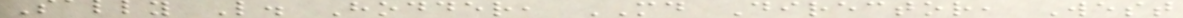Sally L. Hodder, MD Director, West
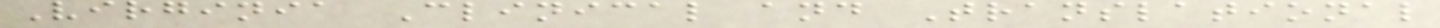Virginia Clinical and Translational
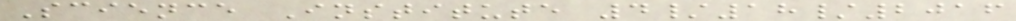Science Institute 4/18/2016
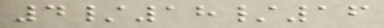4/18/16
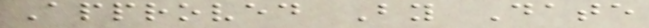Approved By Date
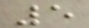5
